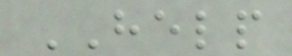HELP
